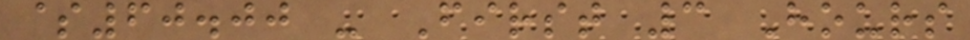$60.00 - First 3 Hours
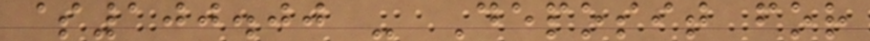$100.00 - Deposit for
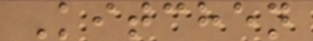Kitchen
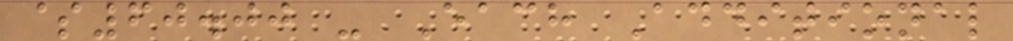$60.00 - Each Additional
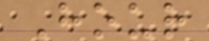Hour
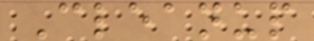Cleanup
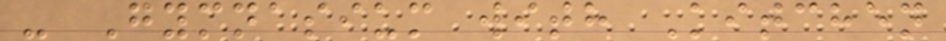- Gymnasium with Kitchen
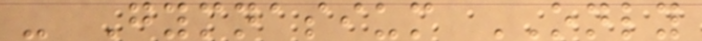- Gymnasium ONLY
